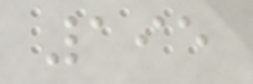195
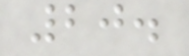20.
